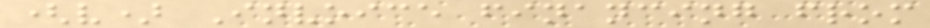(v) Invoice financing from
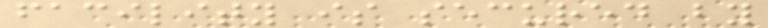facility is secured by
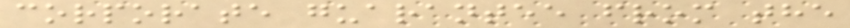corporate guarantee from the
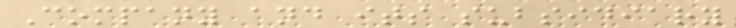Company and its subsidiary
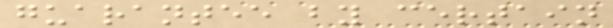guarantee by certain
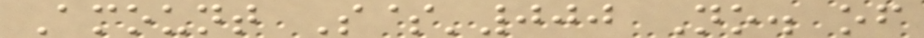Amount S$'000 No. of
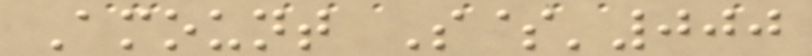Amount S$'000
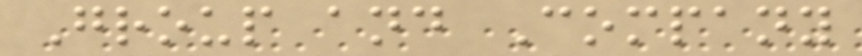Group and Company
